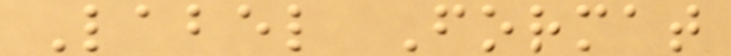Label Format
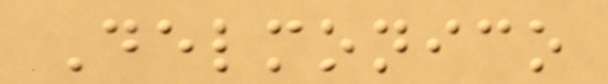Delmonico
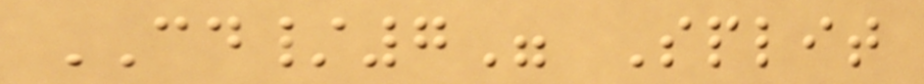CD/7" Split
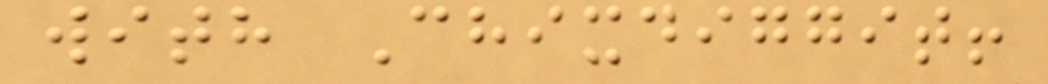with Chixdiggit!
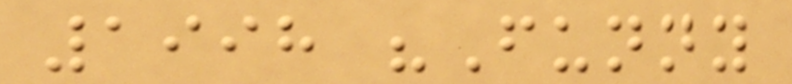1998 "Funny
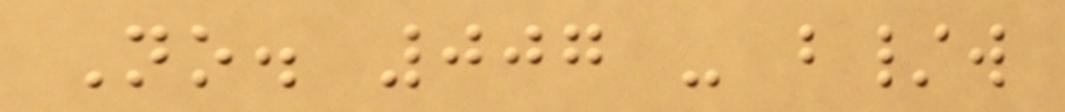No. 007 - b/w
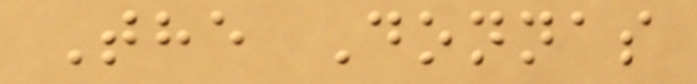The Donnas
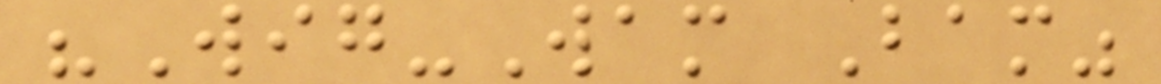"Wig-Wam Bam"
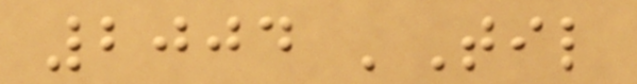2004 'Til
